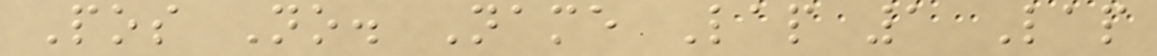Pos No. Name Lap 1 Lap
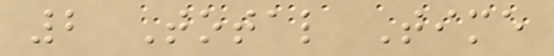2 Total Time
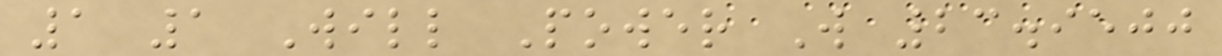1 1 Will Power W 23.9500
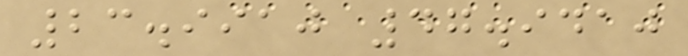23.9910 47.9410
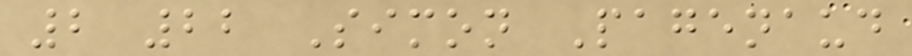2 22 Simon Pagenaud
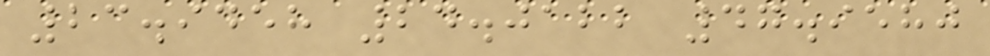23.9458 24.0122 47.9580
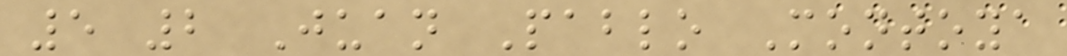5 2 Juan Pablo Montoya
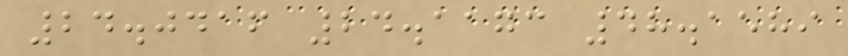24.0416 24.1173 48.1589
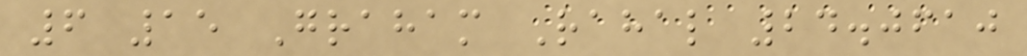6 15 Graham Rahal 24.0610
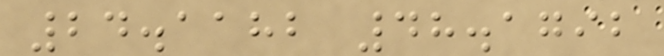24.1182 48.1792
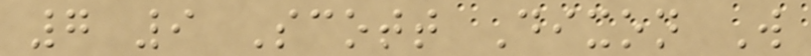7 9 Scott Dixon W
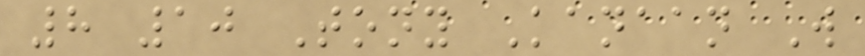8 10 Tony Kanaan W
